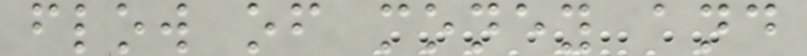flow of money and
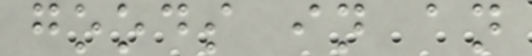goods in an
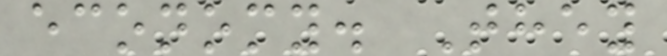economy. They
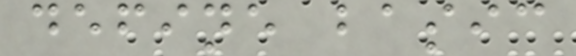define basic
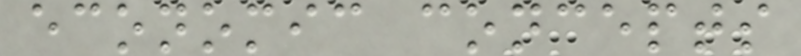economic concepts
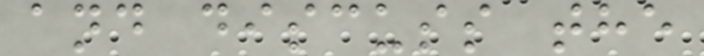and discuss the
